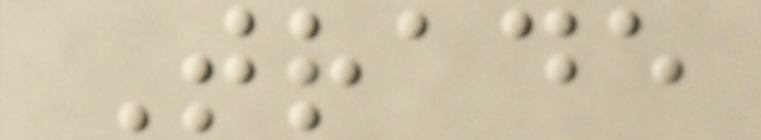Trade
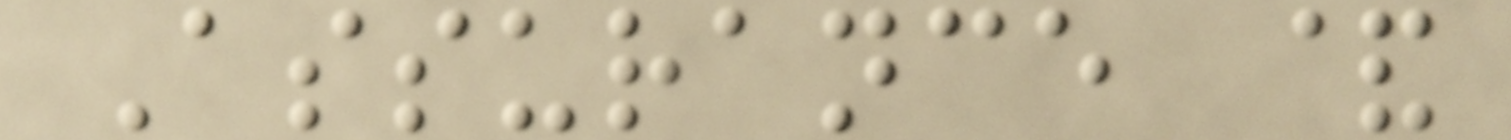Assurance &
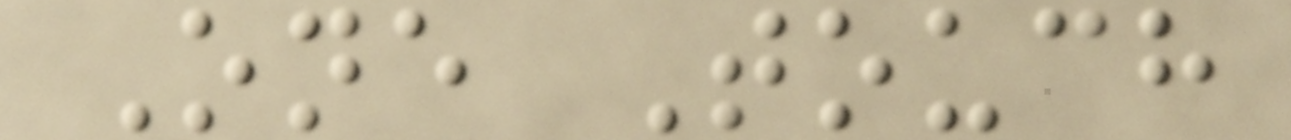One Touch
